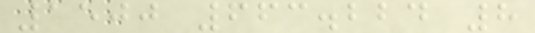1500 663.224 8
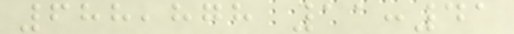688,878 11:41
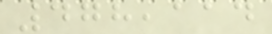478,114
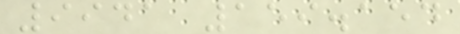9941 159.154
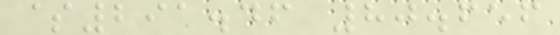$291.46 80.656
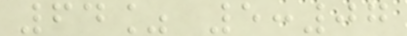64% 5:07
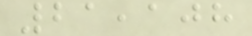21,108
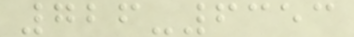726-6353
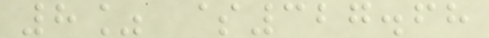8% $327.68
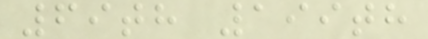69th 199th
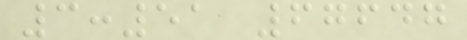3:51 67647
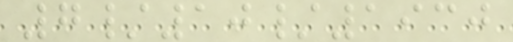7/10/1930
